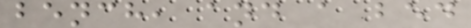bench, and a bed
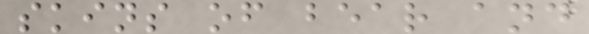skins of bear and
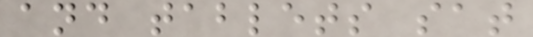and tablets sat
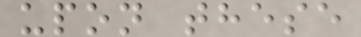upon these
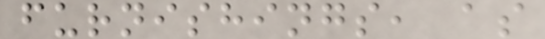furnishings, as
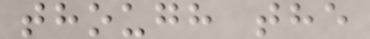though the
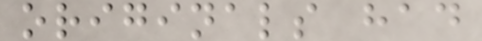originals had
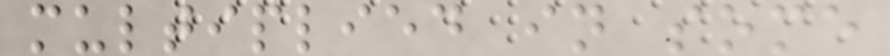multiplied in some
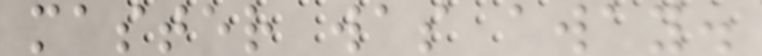master was away.
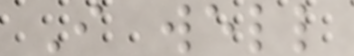I well
